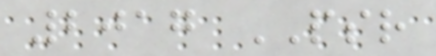2017 PSR
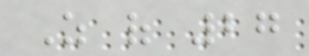As of 27
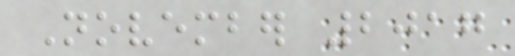November 2017
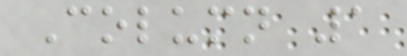Column 1
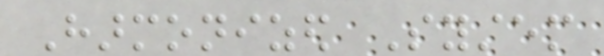Harmonized System
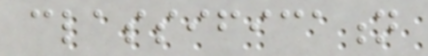classification
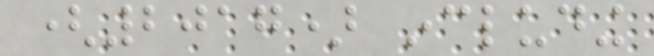(2017) including
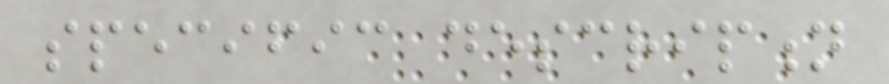specific description
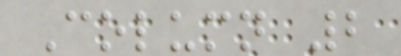Column 2
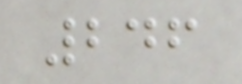246
